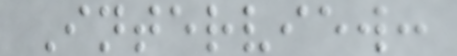Interview:
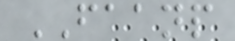FAANP
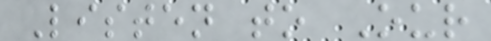Listen to Our
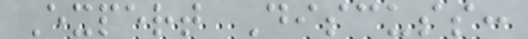Expert Discuss:
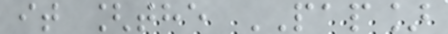it [the PAP]
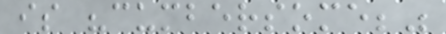is "cumbersome;"
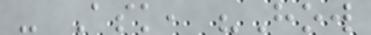- Ask, "How
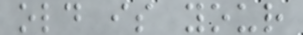old is your
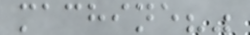machine?"
